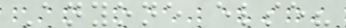Anyone else?
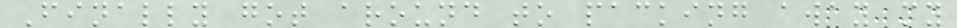Finally got around to packing away my
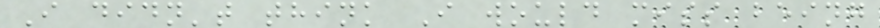I didn't think I would miss being
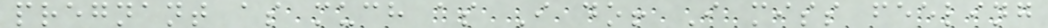pregnant as much as I do! I miss feeling
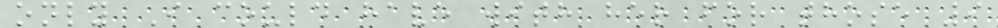only I could have with her for those 9
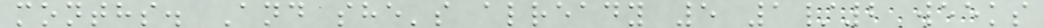months. And she's already 5 1/2 weeks
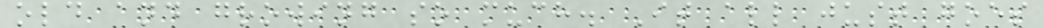old and growing so much. It all just goes
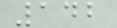142
